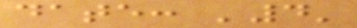date: '4'
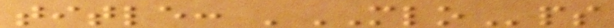title: 'MLOps
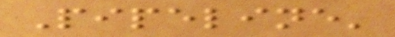Pipeline'
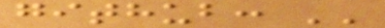github: ''
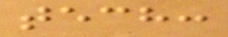tech:
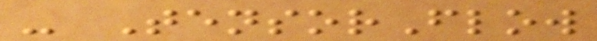- TensorFlow
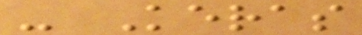- Keras
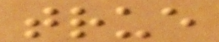true
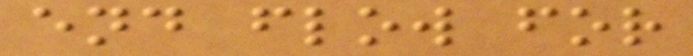end flow for
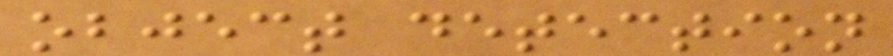object detection
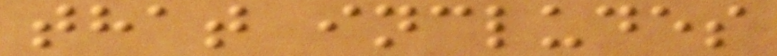that includes
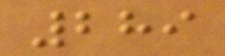289
